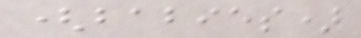(babies)
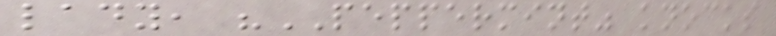lady, "PEPPERMINT" knocks
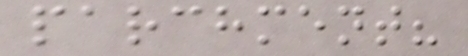parchment?
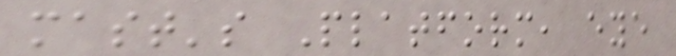mast's Platform, eye
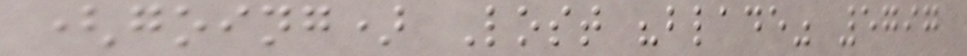(going) Lost "blade" 5797
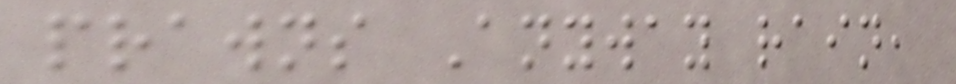prawns Anyway rain,
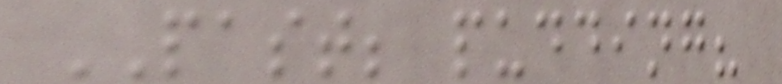PAST; pudding?
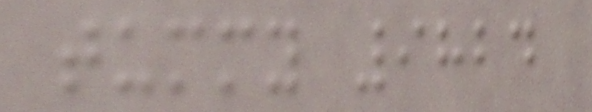tummy 9824
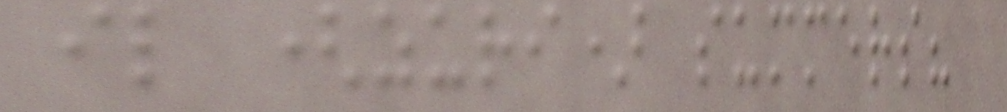il (zuri) summers?
